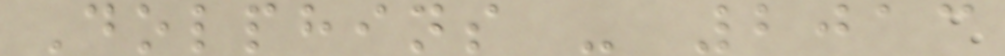Dolphins - 2013
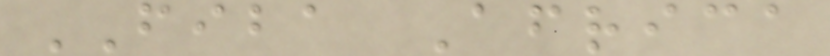FIBA Africa
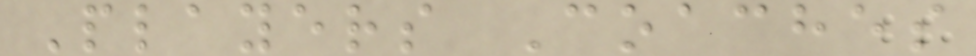Players Coaches
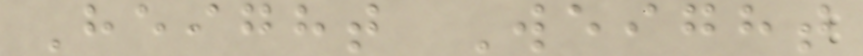Height Weight
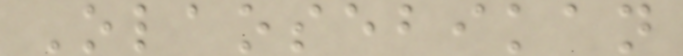Olaosebikan
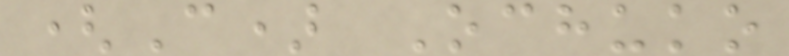(C) Ochuko
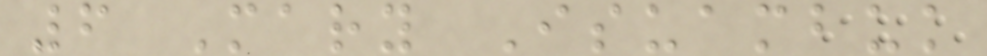6 Mary Isuambuk
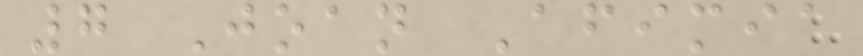7 Joan Afimia
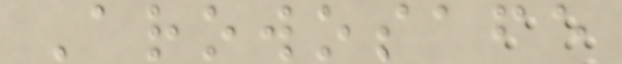Arowosafe
